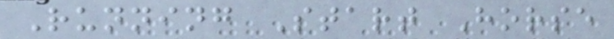Running Start Horse
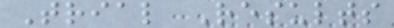Trial Results
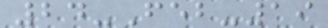24-Feb-19
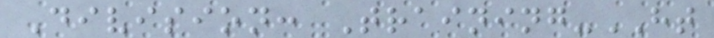Division: Training-HT
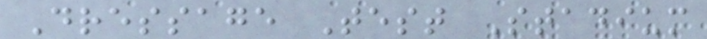Dressage Test Stadium
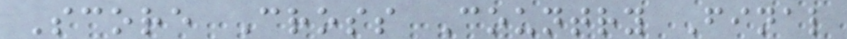Score Cross Country Final
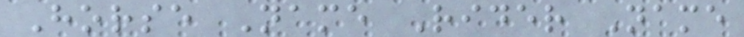Horse Name Rider Name
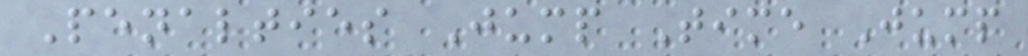Penalties Jump Time Jump
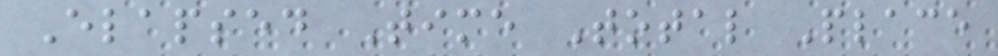Elapsed Time Total Place
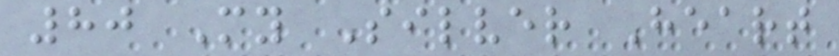80 My Silver Heart
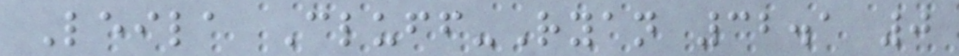Leila Cluff-Ryan 32.1 0
